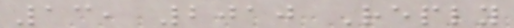13, 2010 Reply
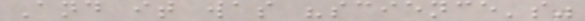And it was "science's"
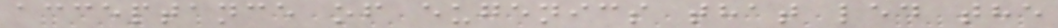acceptance of eugenics that led the
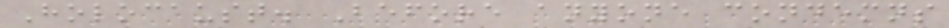Holocaust. Before anyone condemns
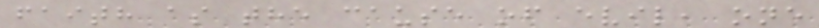faith as the cause of evil, one
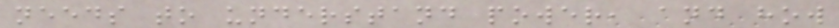needs to understand power, and how
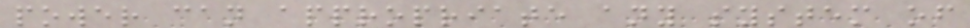power can appropriate any system of
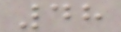48
